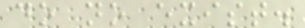do no exist.
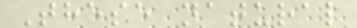These natural
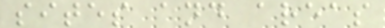sites and areas
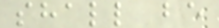shall be
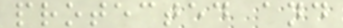protected and
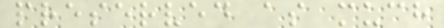preserved as much
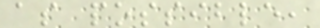as possible,
